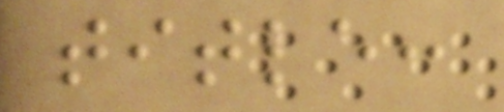title:
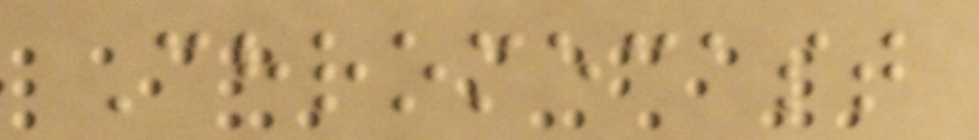Chromecast
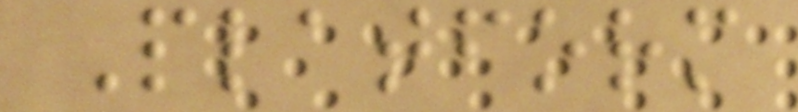Platform
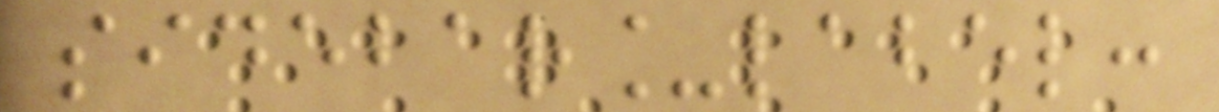sidebar_label:
